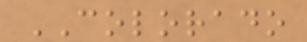COLORADO
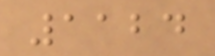1124
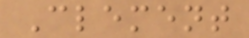Clement
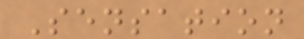Sensation
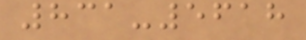831-5618
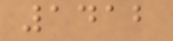1412
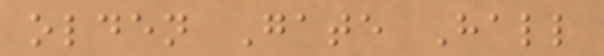olden Gate Hall
